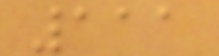111
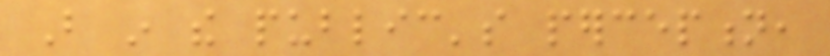But in the public's perception,
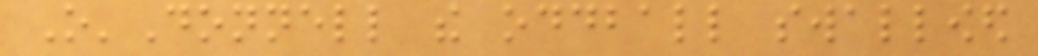O'Donnell the oddball swallowed
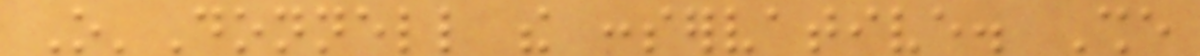O'Donnell the conservative. She
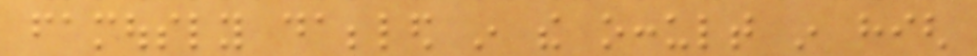famously dabbled in the occult in high
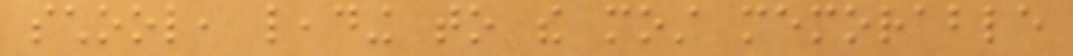school, leading to the most memorable
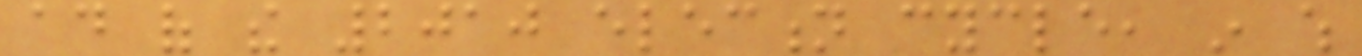ad of the 2010 election cycle, in which
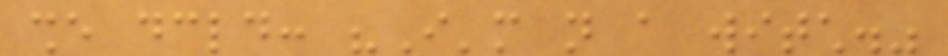she declared: "I'm not a witch."
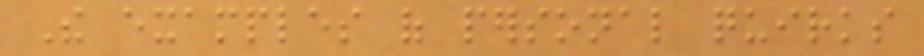The examples of personal quirks
